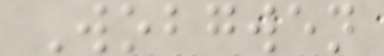Wobgwen
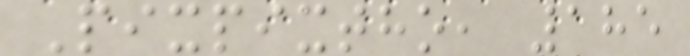Pixpixtho, 185
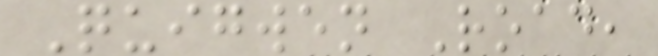Quigwen Road,
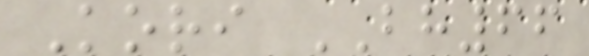Kori BH66
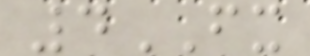4FX
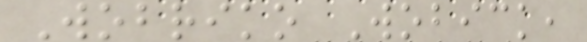Wobriko Wobick,
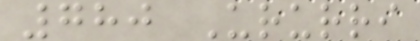780 Ururri
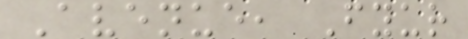Avenue, Fyur
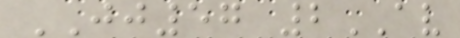JJ57 2AV
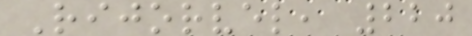Rijorvel, 220
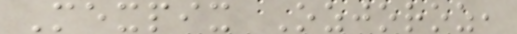Mexpix Ozjoroz,
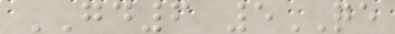GD6 5QE
